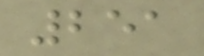251
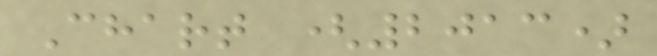Chart (2013)
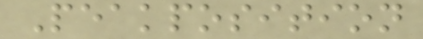Peakposition
